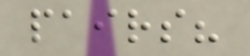pairs?
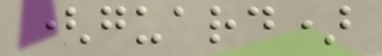(guard)
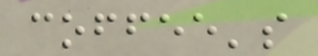coffee's
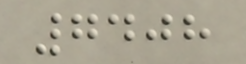7408
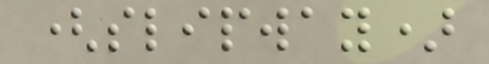(slipway)
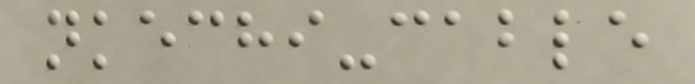nkechi-cable
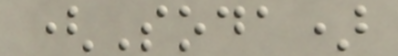(Soda)
